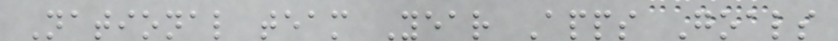National team Year Apps Goals
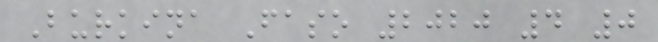Burkina Faso 2020 4 0
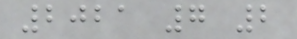2021 7 2
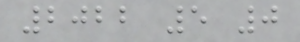2022 5 0
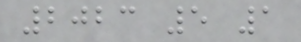2023 5 1
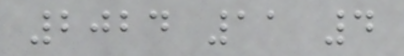2024 11 4
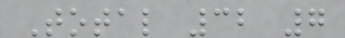Total 32 7
